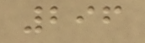296
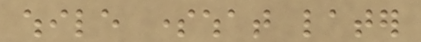while somewhat later
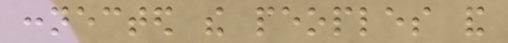connected the peoples and
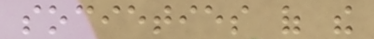societies of the
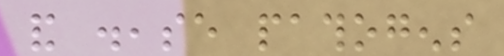and disease pathogens
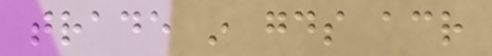trade in goods across
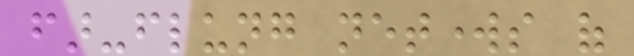far-flung networks of
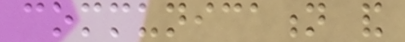communication and
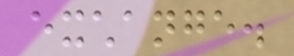exchange.
